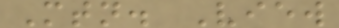Mtn. View
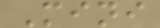Mini
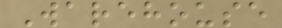Warehouse
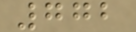772
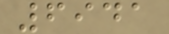6941
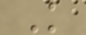K
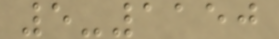5-1150
